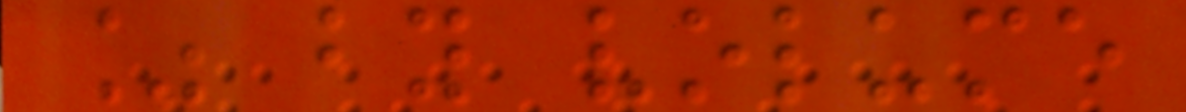% by volume
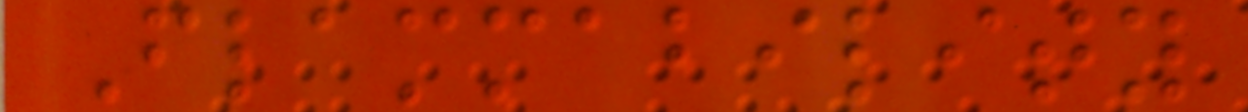Flammability
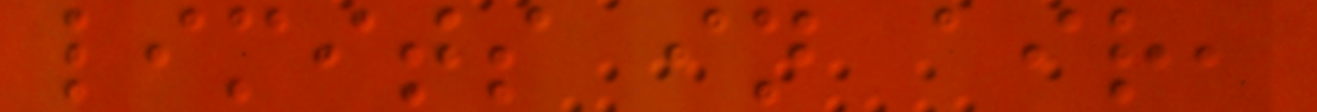limits in air,
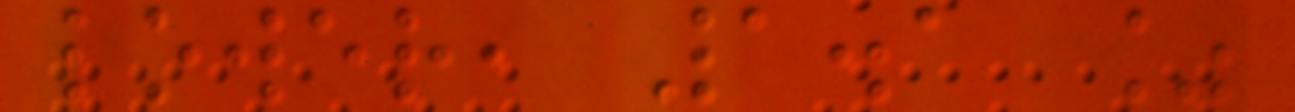lower, 1.1 %
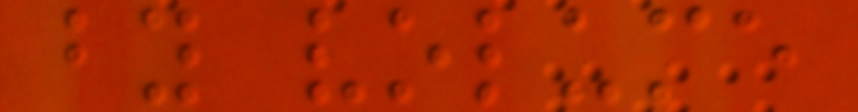by volume
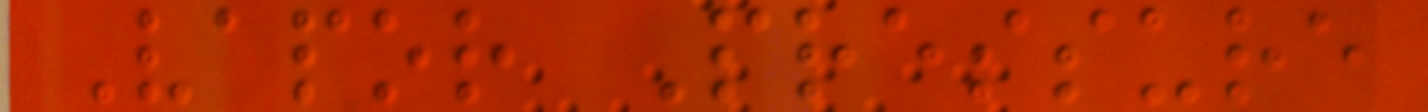Vapor Pressure
